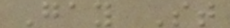Gay St
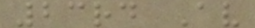23rd Av
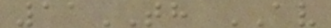11TH AV
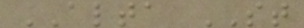ALTA ST
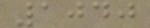1040
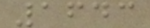1643
